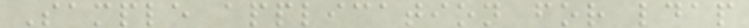Sample application for ldap
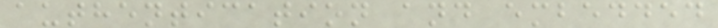authentication and embedded
